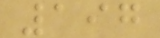197
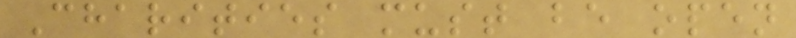Charities must be open
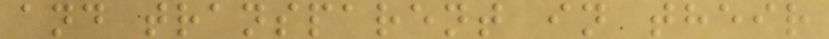and transparent in their
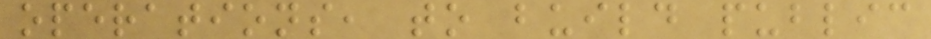operations, to build public
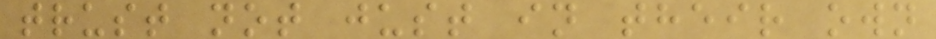trust not just in their own
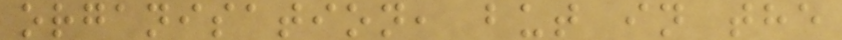organisation, but in the
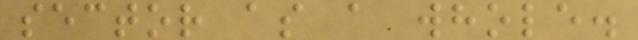sector as a whole.
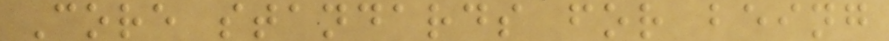Core standards for being
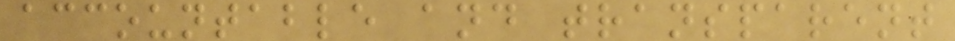accountable and transparent
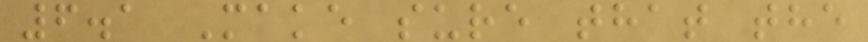6.1 Make sure that the
